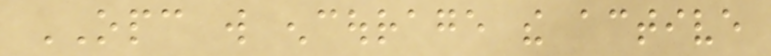OPC will encourage the active
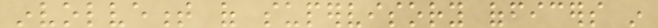involvement of supervisory officers in
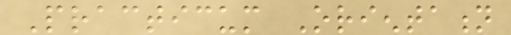Practicum Orientation
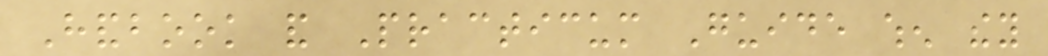Handbook and Practicum Guide when they
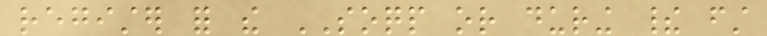register for the SOQP or during their first
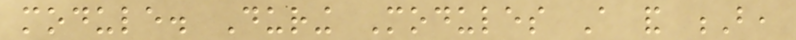module. During Modules A and B,
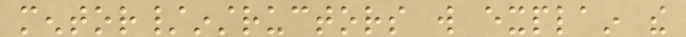mentor/instructors will explain the
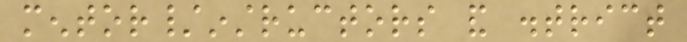mentor/instructors and district
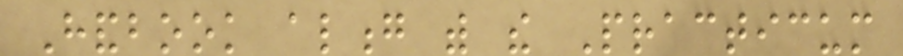Handbook along with the Practicum
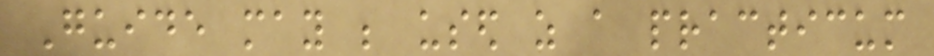Guide may be used as a practicum
